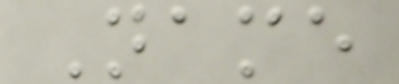Name
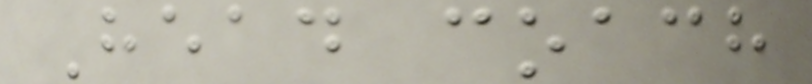Head coach
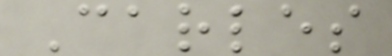Carles
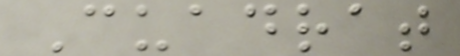Cuadrat
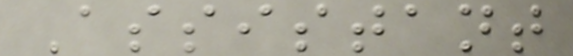Assistant
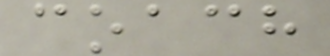coach
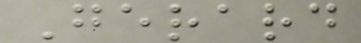Gerard
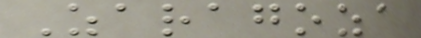Zaragoza
